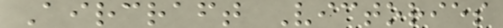Aircraft Victories
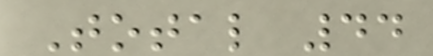Total 44
